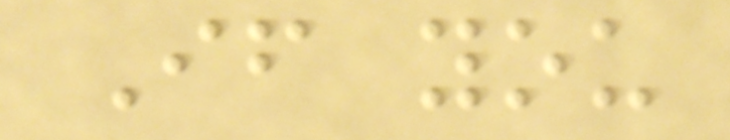If you
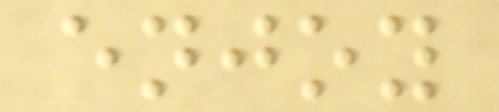enjoy
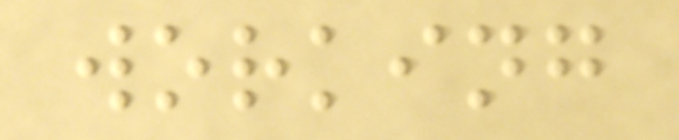working
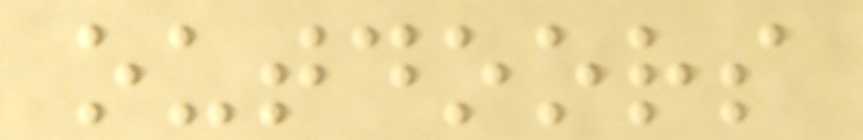outdoors
